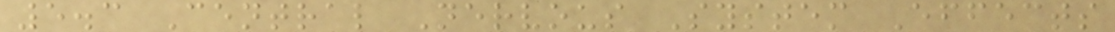5.3 Central Nervous System Effects
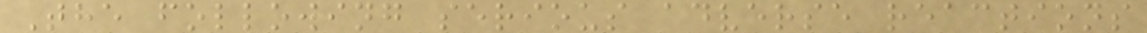The following serious adverse reactions
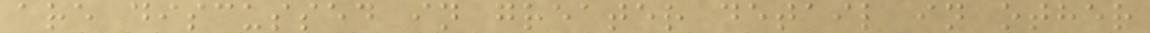are discussed in greater detail in other
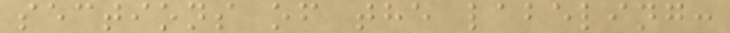sections of the labeling:
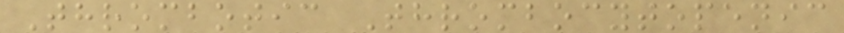Thrombotic Thrombocytopenic
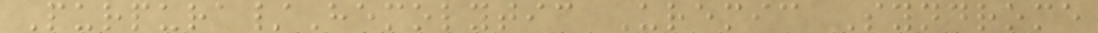Purpura/Hemolytic Uremic Syndrome
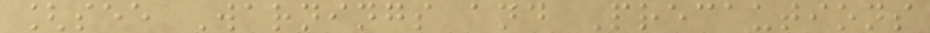[see Warnings and Precautions
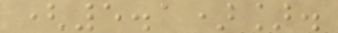(5.1)].
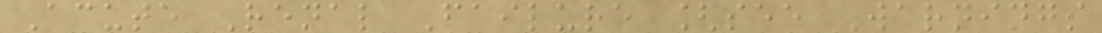Acute Renal Failure [see Warnings
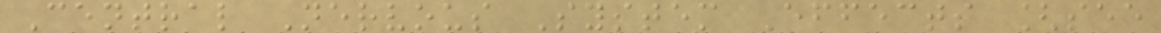Central Nervous System Effects [see
